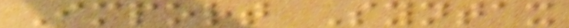Import Syntax
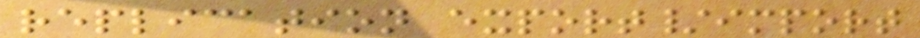replication export/import
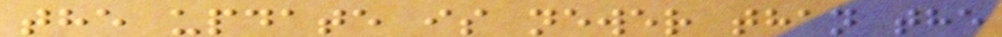the update is newer than the
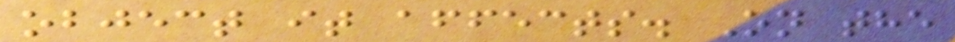object it affects. On the
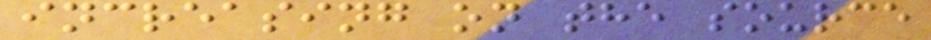increasing on the source
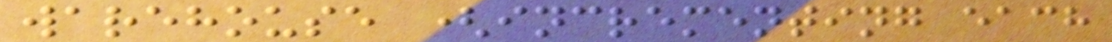warehouse (incrementing each
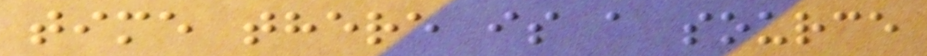time there is a source
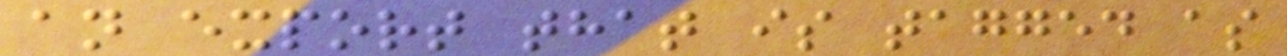an export that is tagged as
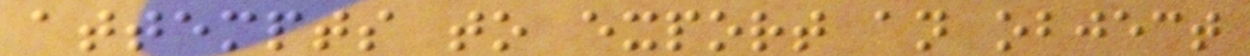attempts to export an object
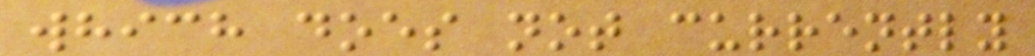which does not currently
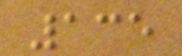135
